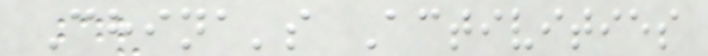China's Activities
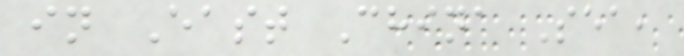in East China Sea,
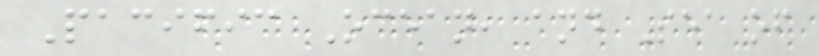Pacific Ocean, and Sea of
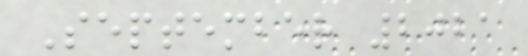September 2021
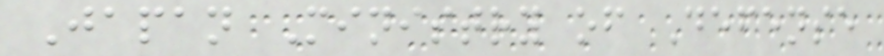Japan Ministry of Defense
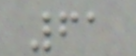61
